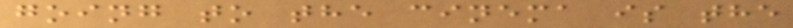going to the cinema is the
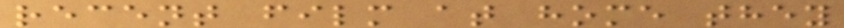recent film at home they
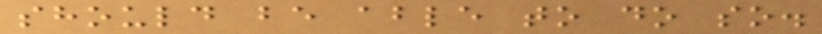should be able to do so.
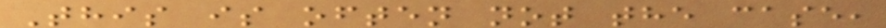This is often not the case,
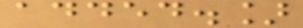added.]
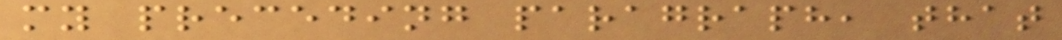my preceding paragraph, that
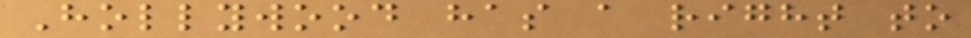Hollywood has a right to
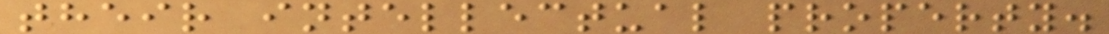their intellectual property.
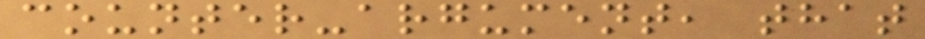counter-argument, that
